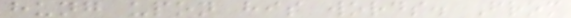hung upon his words. From
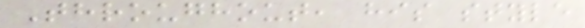Throughout, his style
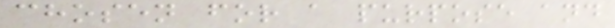chosen for a purpose and
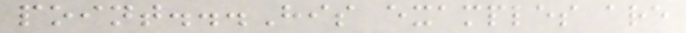point...His examples are
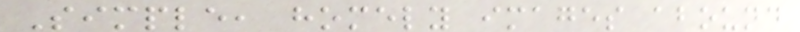Simple, homely images abound
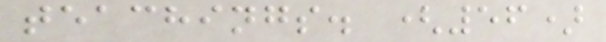teachings. (56)
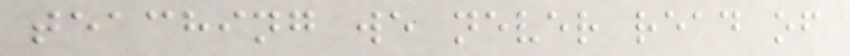teaching we never read of
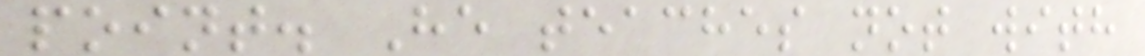point. He teaches not with
